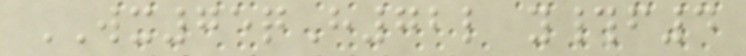WX75qH72l y#f4
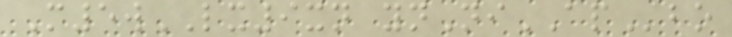M5wLX9xn ynNiAPbo
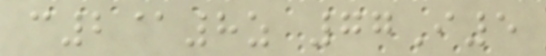c2@8z 77I5
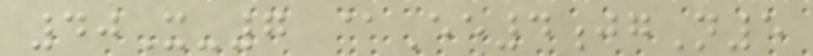40X-7 @Ee4jgN5
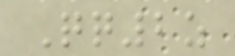Qq2z
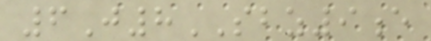6J8SBZ9e
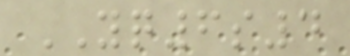YQ6s4
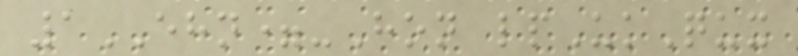1EHN=-Hon lpUkQux
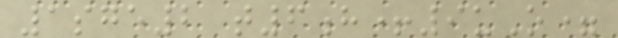1sge2 t6h+9uO=
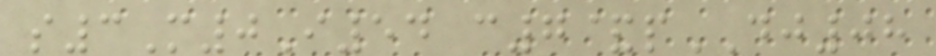s3M0I54 c7&pDJ08
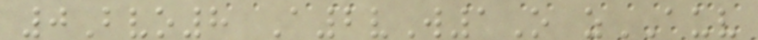0Bvo8 A2vW1O zAUV
